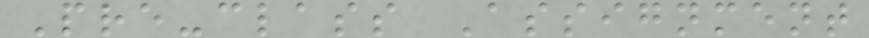Pre-class Assignment
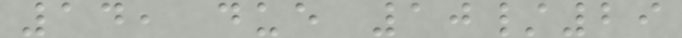14, due 10/29
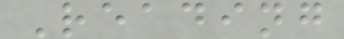Reading
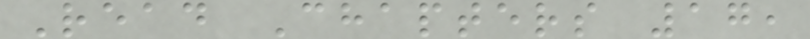Read Chapters 17,
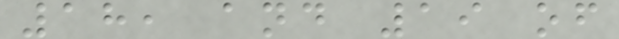18, and 19 of
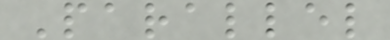Parallel
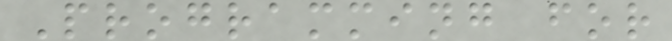Programming for
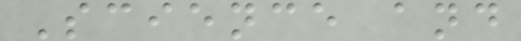Science and
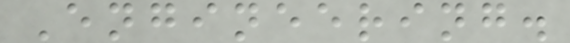Engineering.
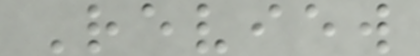Review
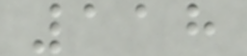118
